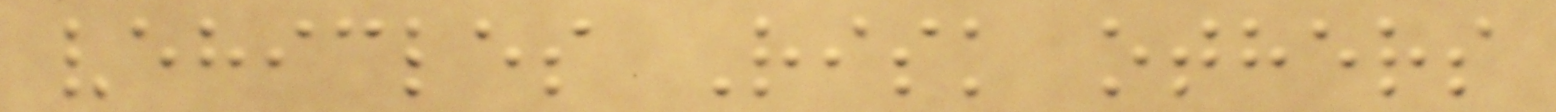vehicles Risk others
